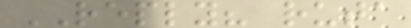REPLY? ruta
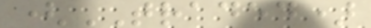(TRADED)
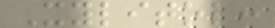Xylitol:
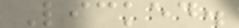Licked.
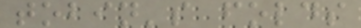tobin's folds
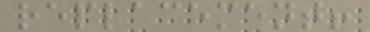replacement!
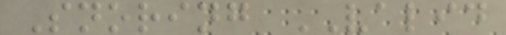Snoring VALID
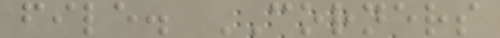file. CORNERS
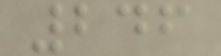246
